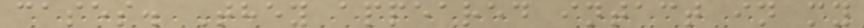cases. They appeared intact in my
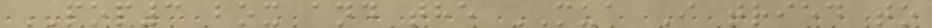POP3 box and the MUA I tried to
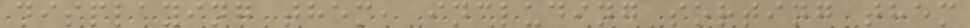displaying them, including sorting them
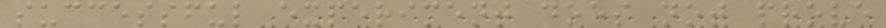successful experiment does not prove
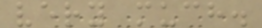very much.
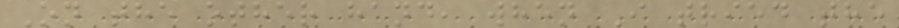On the other hand, when I tried the
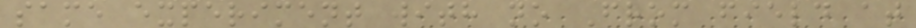same experiment with no From field at
